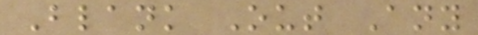Blank Out Any
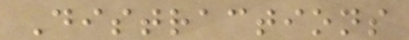Distractions
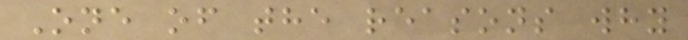One of the reasons why
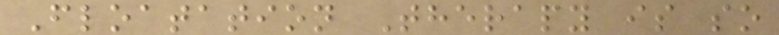Floatation Therapy is so
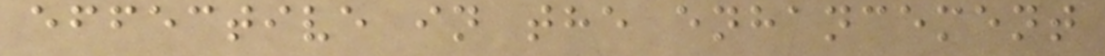effective in the enhancement
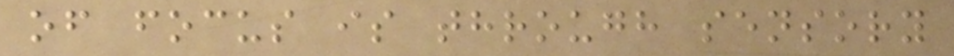of focus is through sensory
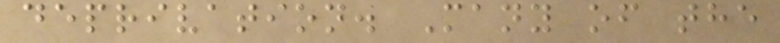deprivation. Many of the
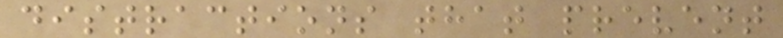distractions that prevent
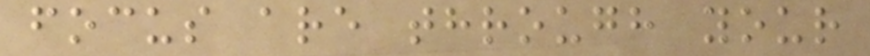focus are through your
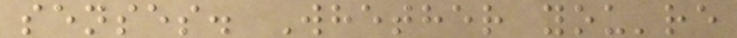senses. Whether you're
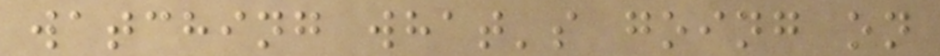watching what's going on
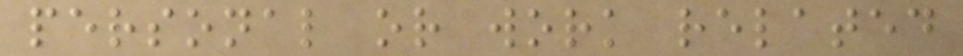personal or work related
